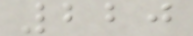220
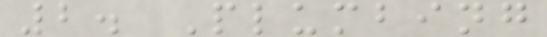2. Plumbing
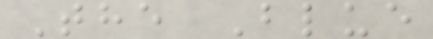The Blue
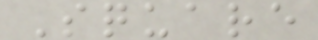Square
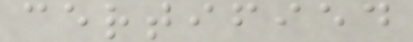certified
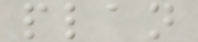plan
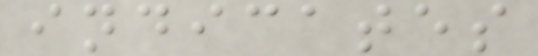indicates
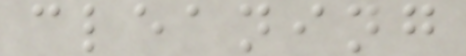cleaning
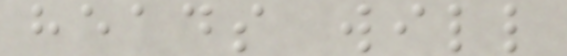heads will
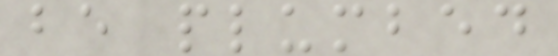be plumbed
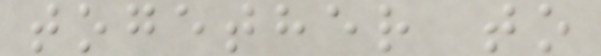together to
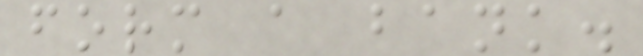form a bank.
